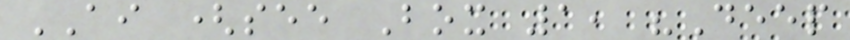AI (see Box 1, "Deep
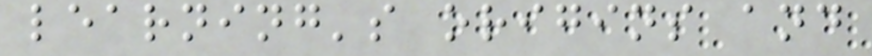learning's origins and
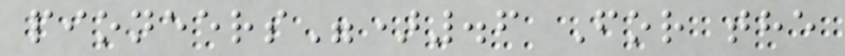pioneers").6 For the
